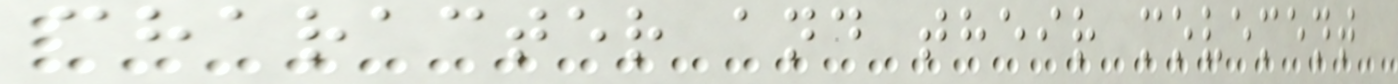character and their movement
